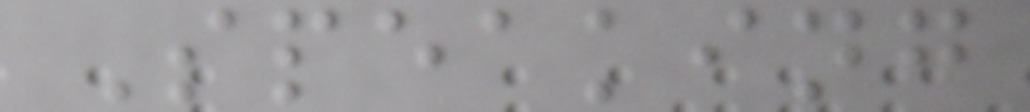Speaking
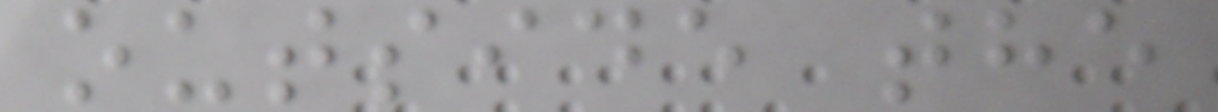outside the
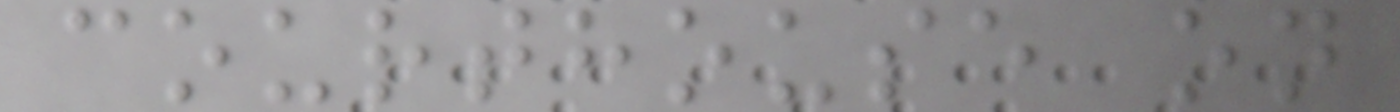courthouse on
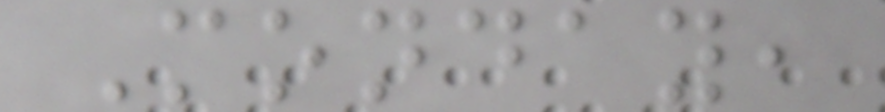Monday,
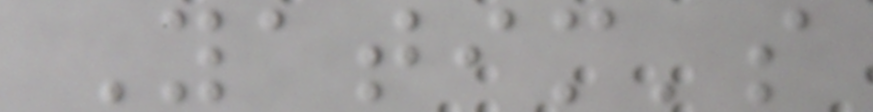Yatim's
